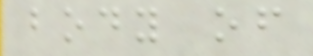body of
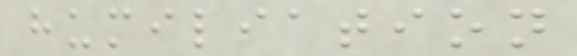humiliation
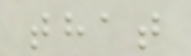that
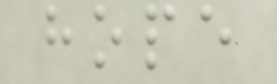hope
